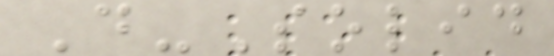D-Solid
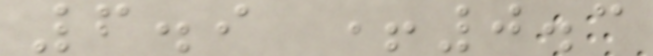6.9 +0.3
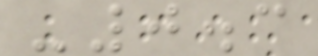-0.3
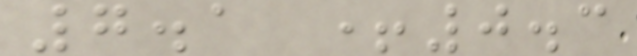7.1 +0.3
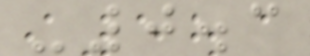-0.3
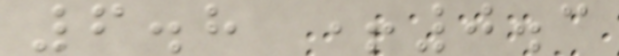6.8 +0.3
